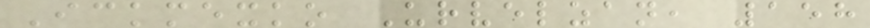Ickmexko Urvelzan, 158
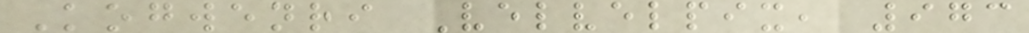Kogwenri Velvelpix, 973
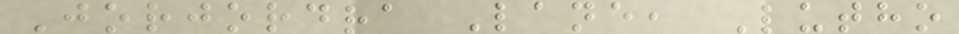Jorjordra Lane, Lutho
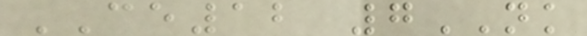CE12 7NK
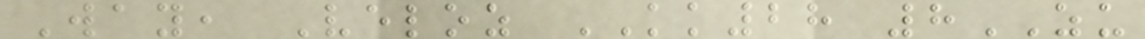Way, Veloz KK28 8ZU
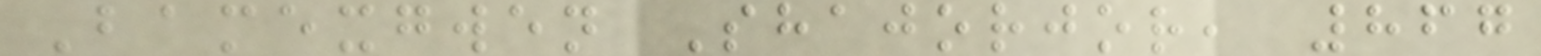Bamexgwen Shajorjor, 867
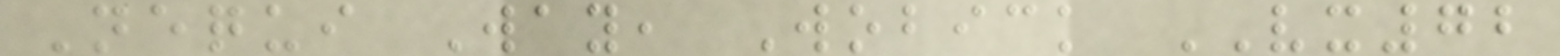Nequi Way, Wobick VX72
